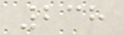238
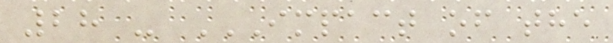28 - IMPACT OF THE
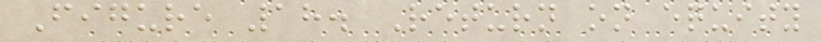Figure 18. Return on equity
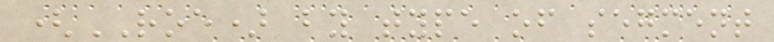(ROE) by type of segment
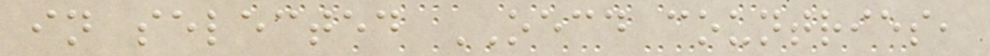in selected OECD countries,
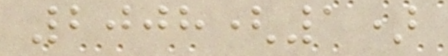2008(1)
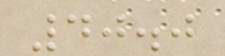40.0
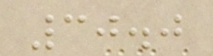30.0
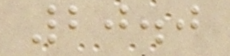20.0
